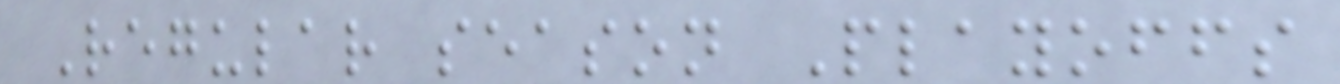Regular season Playoffs
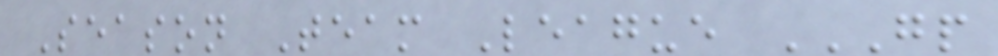Season Team League GP
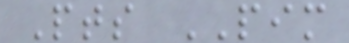Pts PIM
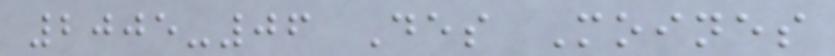2005-06 Des Moines
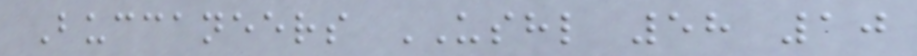Buccaneers USHL 58 10
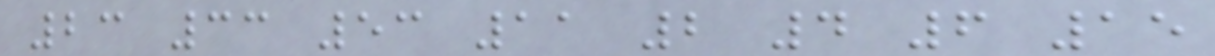23 33 53 11 2 4 6 15
